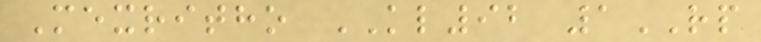Mexritho KL92 1RP
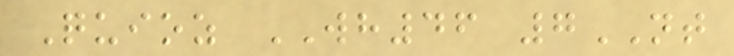Quioz WH46 7NT
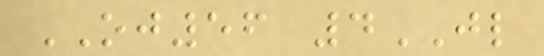OJ56 4JL
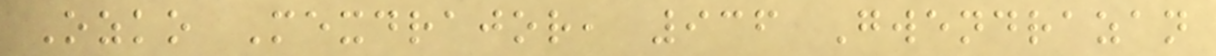Ozko Mexdrajor, 936 Gwendrazan
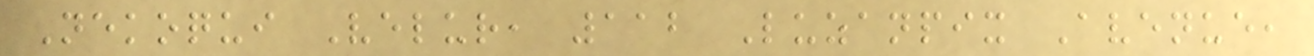Nekoqui Velur, 112 Luzanpix Avenue,
